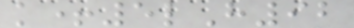k+5lH92
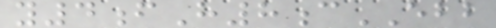y4fH8cEBB
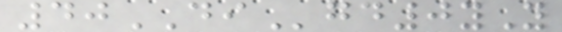40DIgd0yY
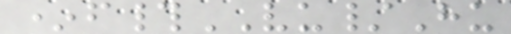*f#VU/Hu
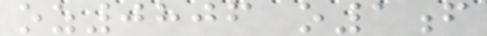oz0806 o1f
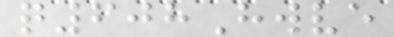q608Hwve
